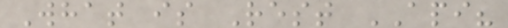What is Rest API?
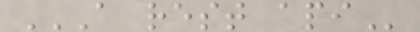A REST API
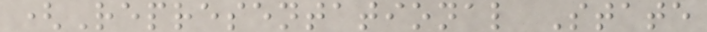(Representational State
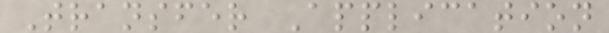Transfer Application
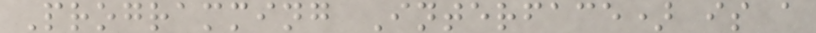Programming Interface) is a
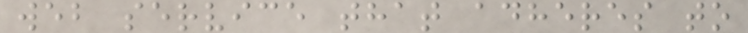web service that adheres to
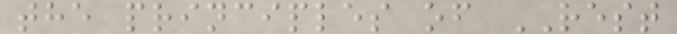the principles of REST
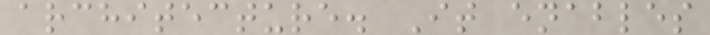architecture. It enables
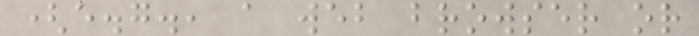(e.g., a web browser or
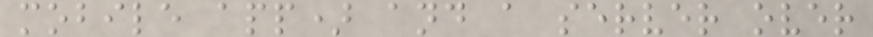mobile app) and a server over
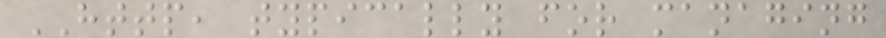HTTP, typically for managing
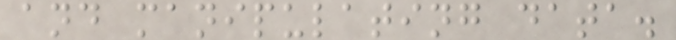and manipulating data.
